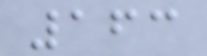163
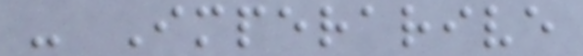- Imperarive
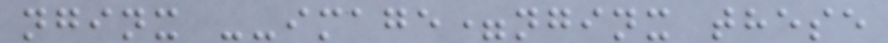nginx --image=nginx these
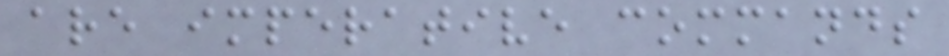are imperative commands
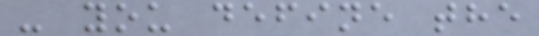- you define the
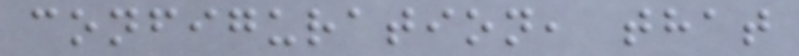configuration, that
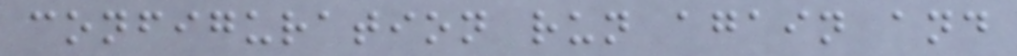configuration run again and
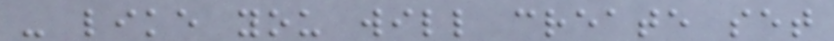- like you will create set
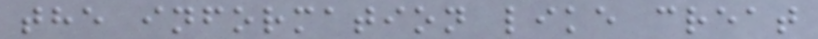the information like creat
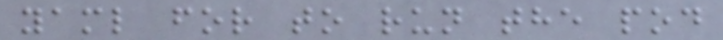yaml for to run the pod
